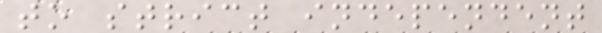to strict independent
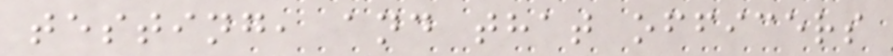testing, and that officers
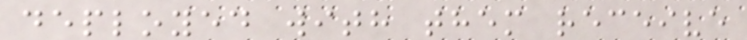deployed with them receive
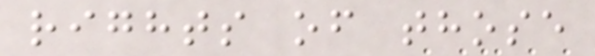rights of those
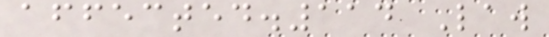affected.114 Law
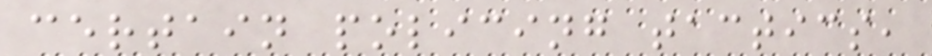certain policing tactics,
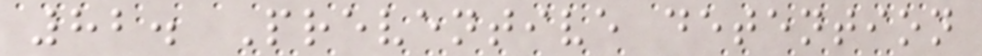82. Preventive detention
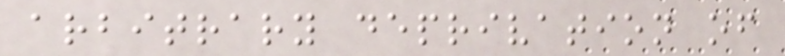arbitrary deprivation of
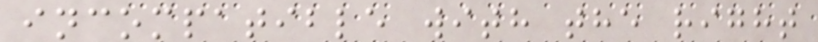incompatible with the right
